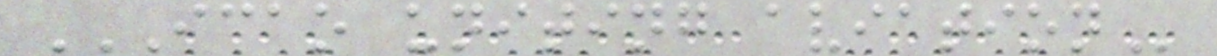ICAO UNITING AVIATION
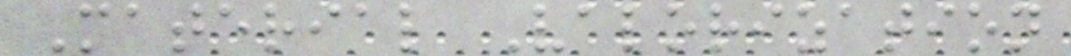Material Valorization
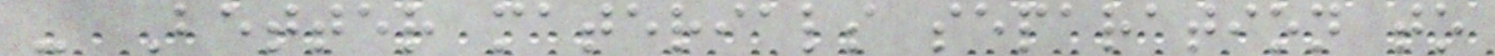- Better materials separation to
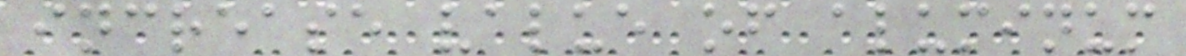increase value of aluminum
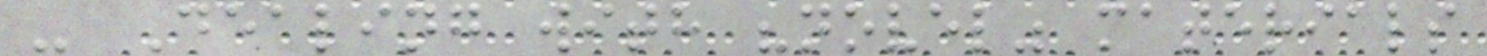- Dealing with "novel" materials
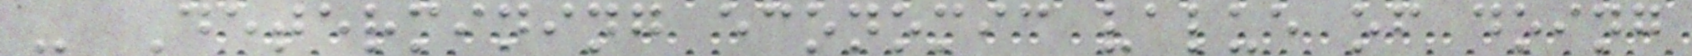- Determining economic value of doing
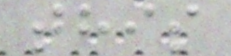this
